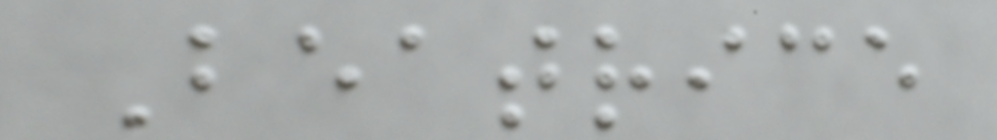Beatrice
